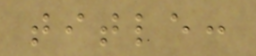title:
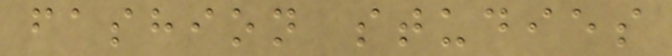fashion studies
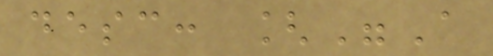desc: ["A
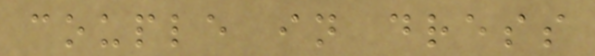couple in dress
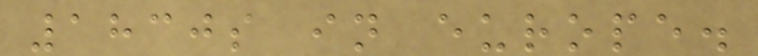1830s in europe.
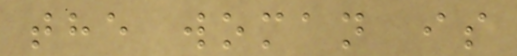the woman is
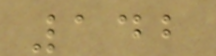142
